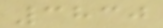3830
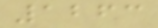1263
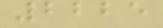2225
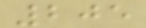205
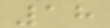18
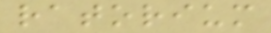ratorium
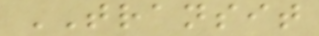TRANSIT
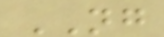NG
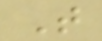T
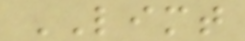LIMT
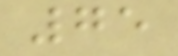75
